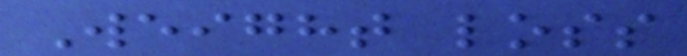Weight loss
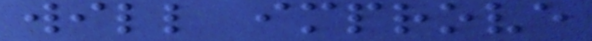will improve
